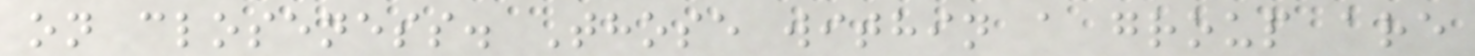on closeness. Those within a group are
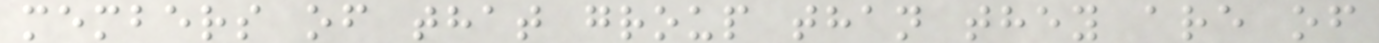members of that group than they are of
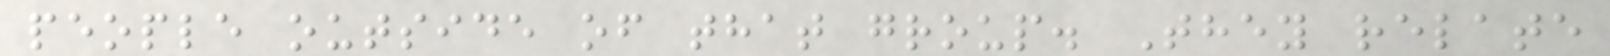people outside of that group. They relate
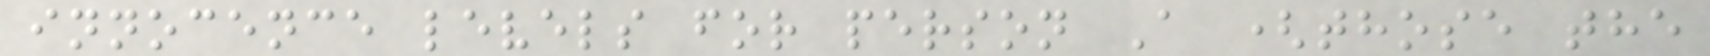innocence levels for person A (those the
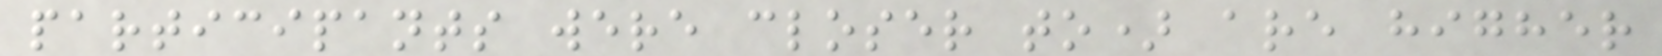participants were closer to) are higher
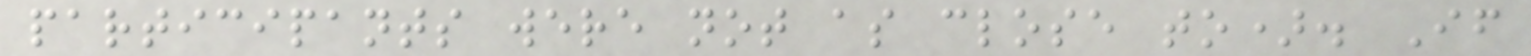participants were not as close to). If
